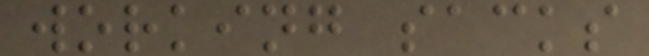working sacks
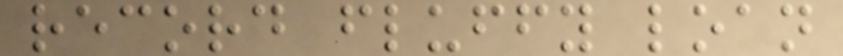record fluffy loan
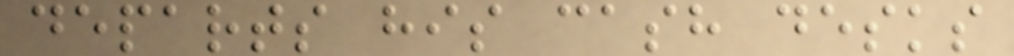departs his cash desks
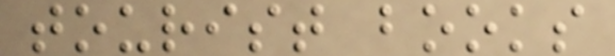tourist books
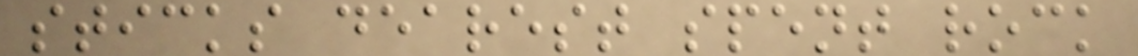sticks dearest spent rock
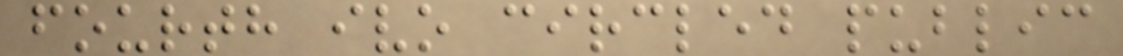fourth ivo circled public
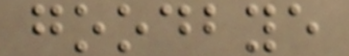goodbye
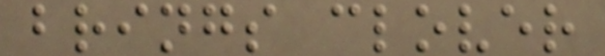brings clover
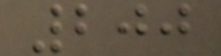200
